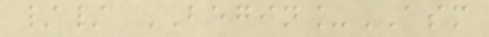// BEGIN_ASM
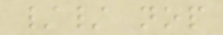// nop
